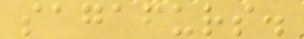sagafurs.
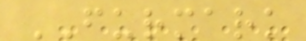FURMARK
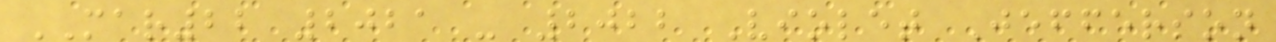MAR22 2021 - 2022 Violet Jefferson
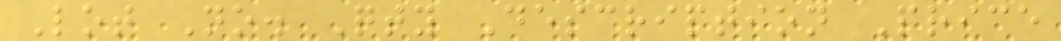Lot No. Qty Description Price
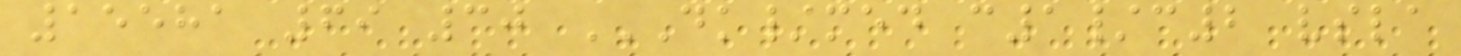15581 69 30 DK/MED C1/C2 VSLA
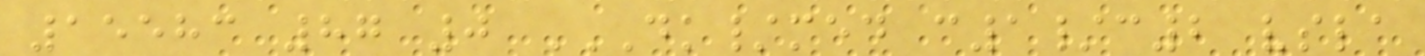15583 87 0 DK/MED C1/C2 VSLA
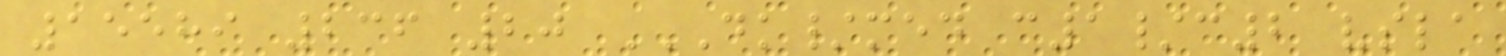15589 236 20 DK/MED C1/C2 VSLA
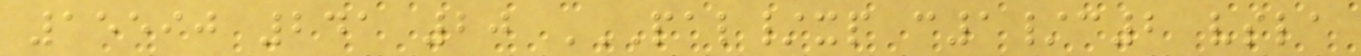15590 241 20 PAL/XP C1/C2 VSLA
